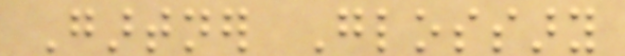Gartner Glossary
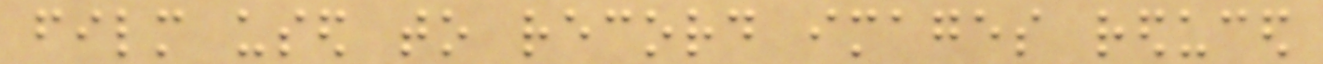film used to record images reduced
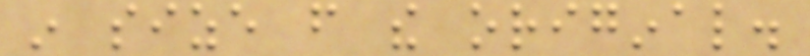in size from the original.
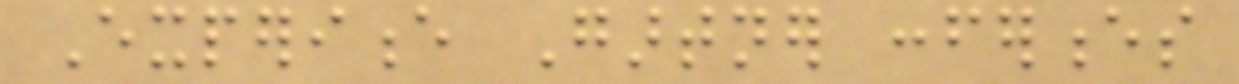Experience Gartner conferences
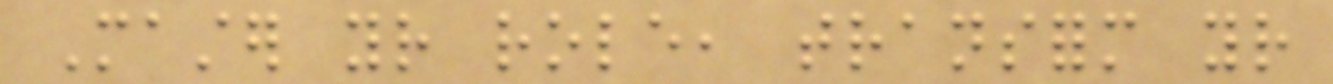Master your role, transform your
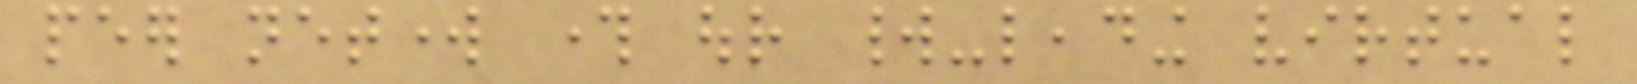peer network through our world-leading virtual
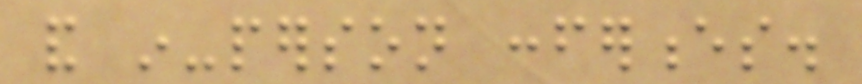and in-person conferences.
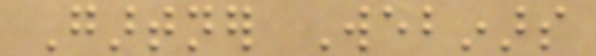Gartner Webinars
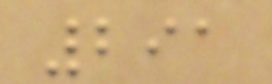291
